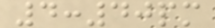4:40pm
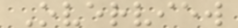Overview
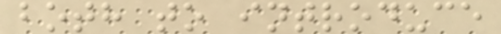both to introduce
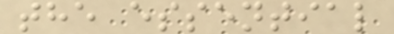the essential
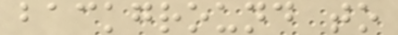background to
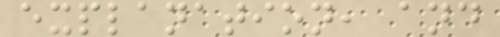explanation, and
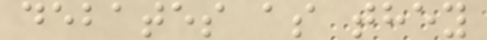debates as they
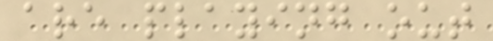are playing out
